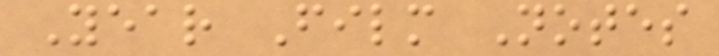Year Film Notes
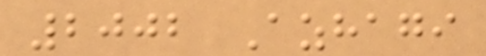2002 Azhagi
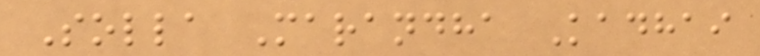Solla Marandha Kadhai
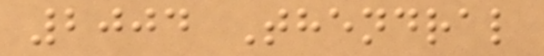2004 Thendral
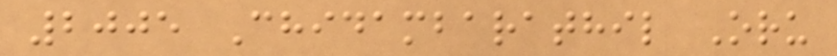2005 Chidambarathil Oru
